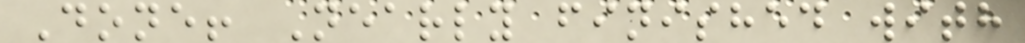Done! Nearly finished with
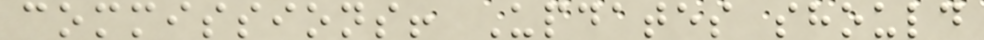commissions! Updates should
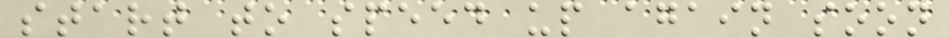start to speed up again soon
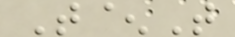T^T
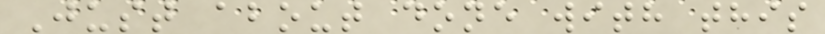Just about done with this
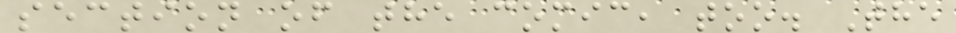section of the comic, too. The
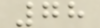78
